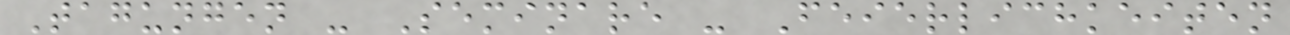Tagungen - Seminare - Feierlichkeiten
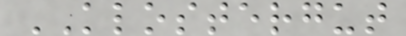KLOSTERGUT
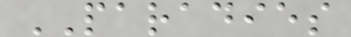PARADIES
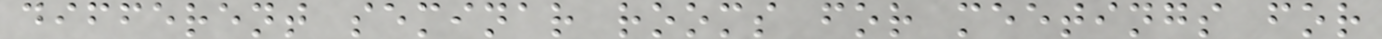different seminar rooms for meetings for
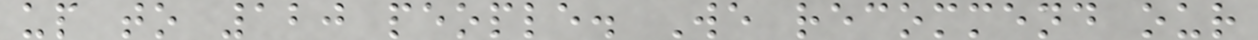up to 120 people. We recommend our
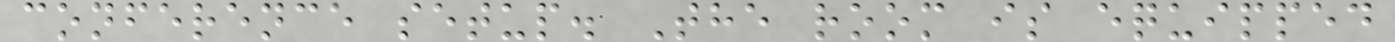conference setup. The room is equipped
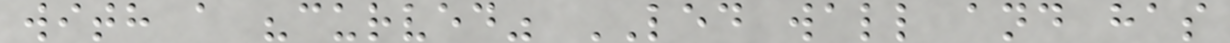with a "curved" LED wall and has
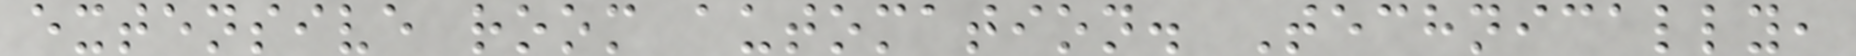extensive room automation. Technically,
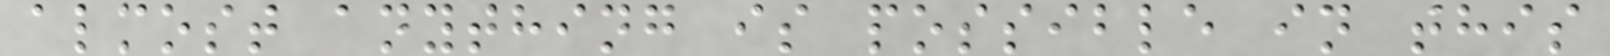almost anything is possible in this
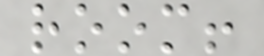room!
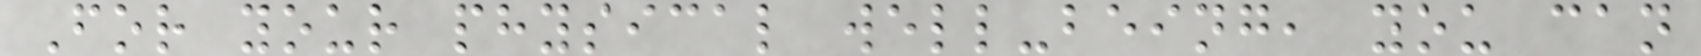For your physical well-being, you can
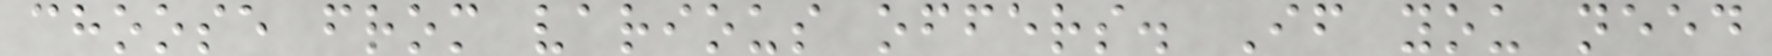choose from various offers. If you need
